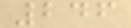246
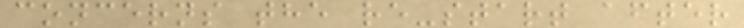concerns the re-start after
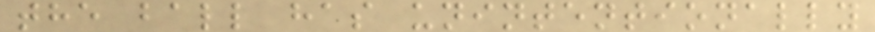the ball has unintentionally
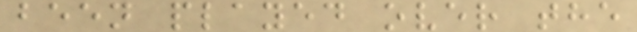been played over the
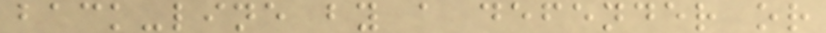back-line by a defender or
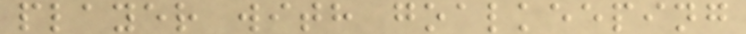player with goalkeeping
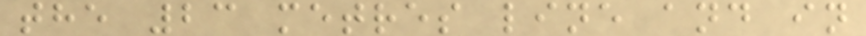the 23 metres line and in
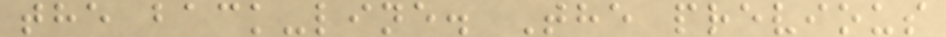the back-line. The previous
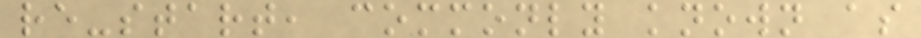re-start, commonly known as
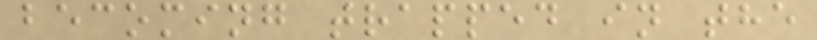becoming trapped in the
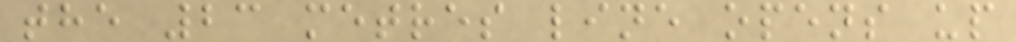the 23 metres line opens up
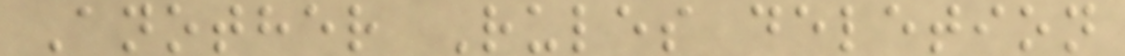Another Rules deletion
